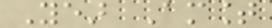Year Amount
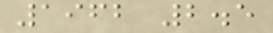1962 2.5
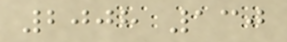2008 130
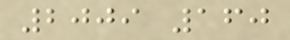2009 160
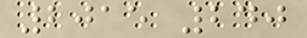2015 240
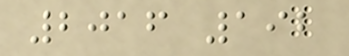2016 192
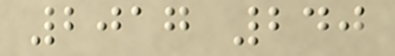2017 240
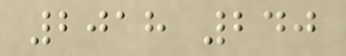2018 240
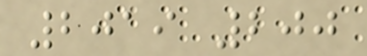2019 200
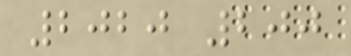2020 200
